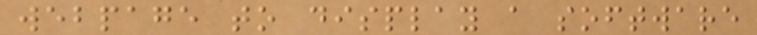webpage to display a software
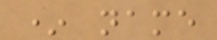* name
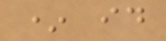* id
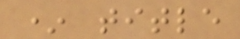* title
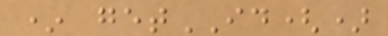* getID()
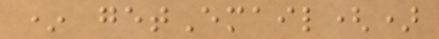* getEmail()
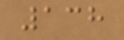138
